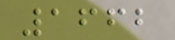1662
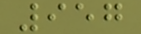957
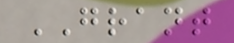GRANT
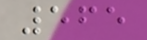565
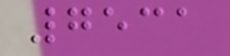7531
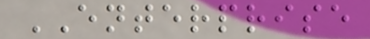ENTERPRISE
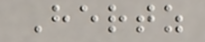Hertz
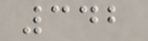342
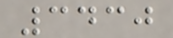3430
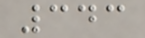343
